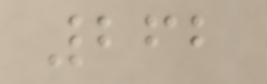262
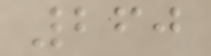260
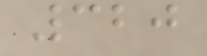320
